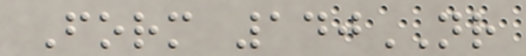Form 140NR
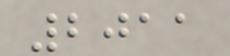2011
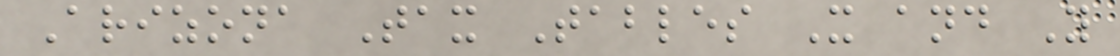Arizona Tax Tables X and Y
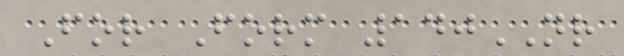For Form 140NR
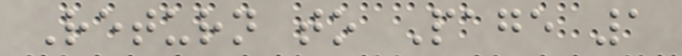Return to Page 1
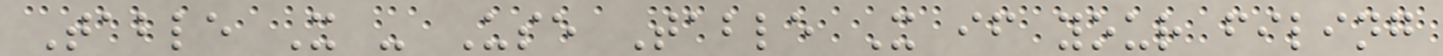Table X - Use Table X if your filing
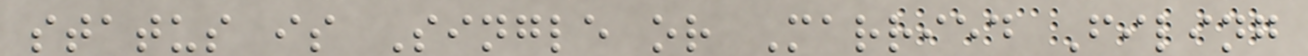status is Single or Married Filing
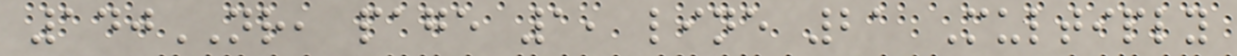140NR, page 1, line 21 Multiply
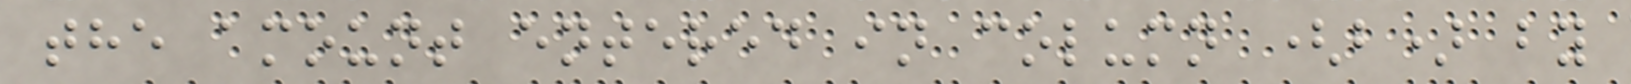the amount entered in column (b) by
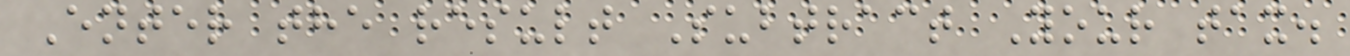Enter the result Subtract Your tax.
